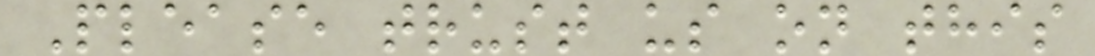Please trust us on this
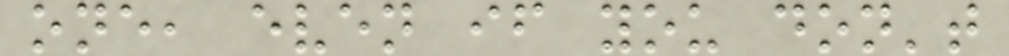one, even if you don't
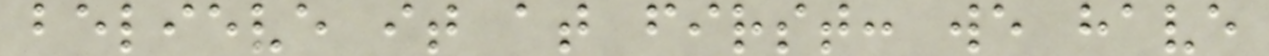believe it at first: we have
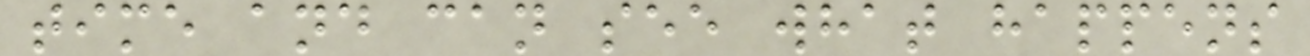time and can see what happens
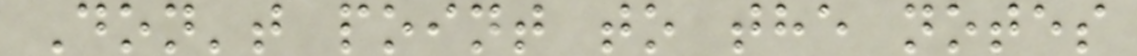Don't point to the notes
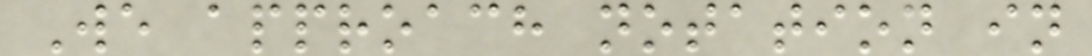We approach notation in
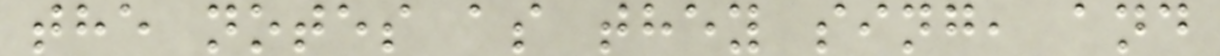the notes as they sing, and
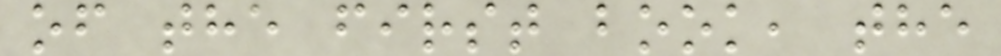of the first book, the
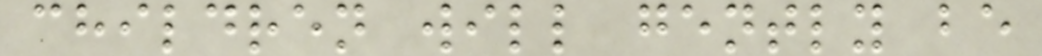children will gently be
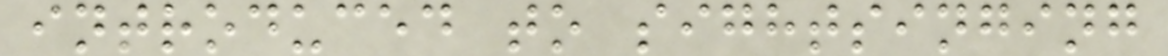introduced to sightsinging
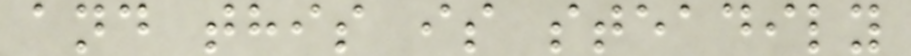and this is steadily
